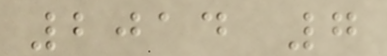2014 7
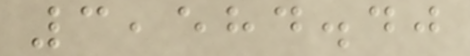3,584.40
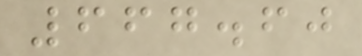667.60
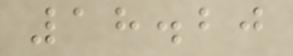18.20
